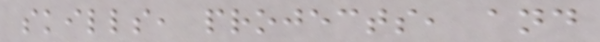skills, projects, and
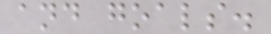and goals.
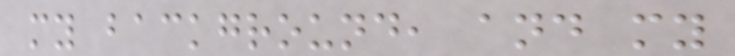my background, and my
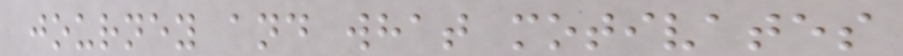journey and what motivates
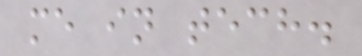me in tech.
